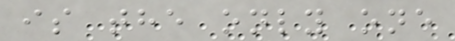is the only one
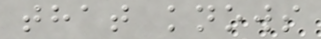that knows
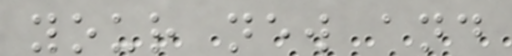your new and
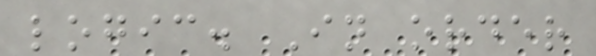logic. In order
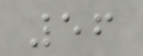56
